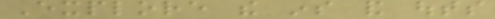Explore the ins and outs
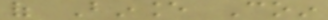of Binance Coin
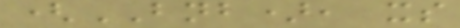(BNB), its
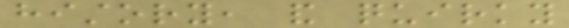history, and quirky
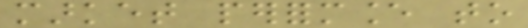market performance to
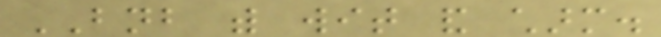BNB with wit and charm.
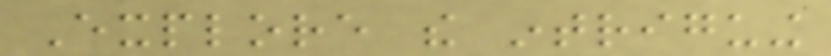Explore the intriguing
